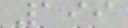199
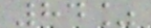84%
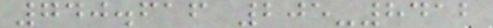740.616 205-8412
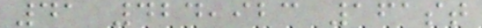41 424,923 161st
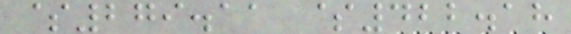$279.11 $422.18
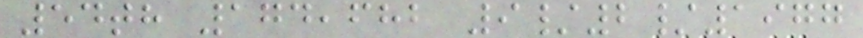54th 174,682 9/2/1977
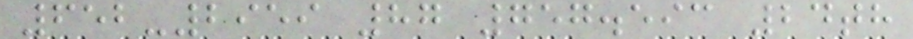652-2959 87 757.593 24th
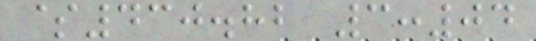$430.82 3:04
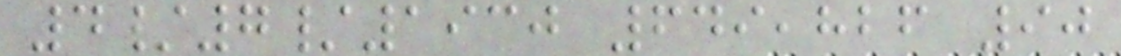4/7/1930 649,826 90
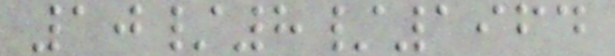10/8/1964
